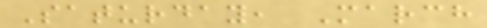Saturday, March
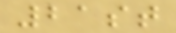21st
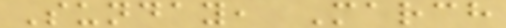Sunday, March
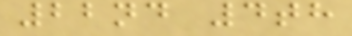22nd 4th
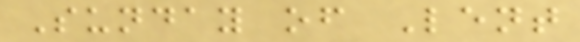Sunday of Lent
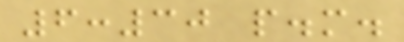6:30 p.m.
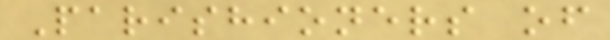Parishioners of
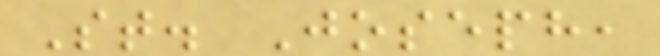St. Joseph,
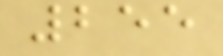255
